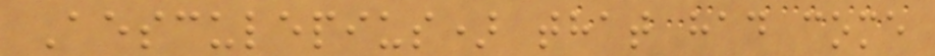Aesculepius) that had come
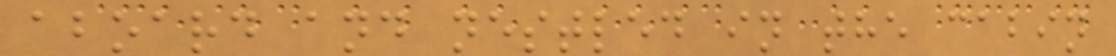aboard and nestled in the cabin
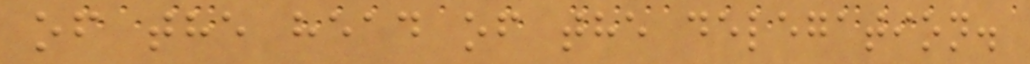of the head of the delegation.
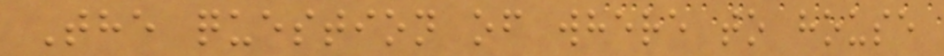The question of where to house
